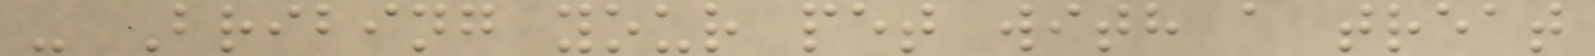- Bribing your pet with a treat
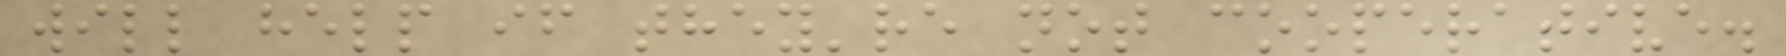will help if they're not cooperative.
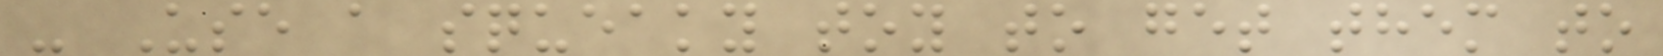- Use a squeaky toy to get them to
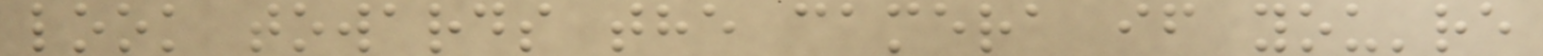look towards the camera if you're
